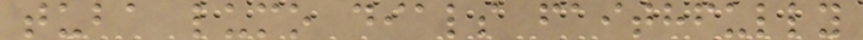tuba lumo dials faithfully
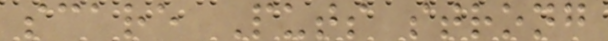scare Puts strong
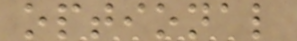optional
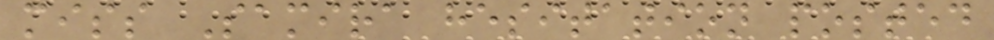miss Samira hesitation posted
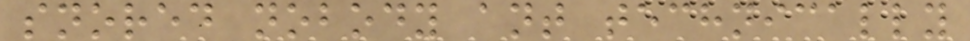snored nobody ant technically
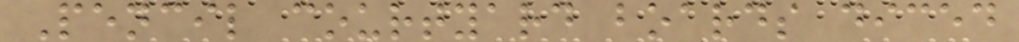Pencil courtyard boards diced
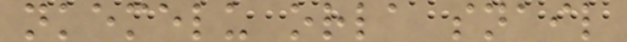nkemelu orla snail
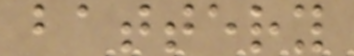battery
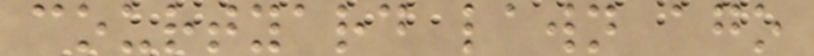courtyard lawn ago
